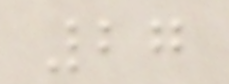27
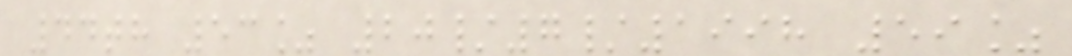44th 53% 20/7/1998 59%
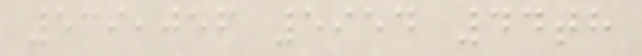539,056 5954 44th
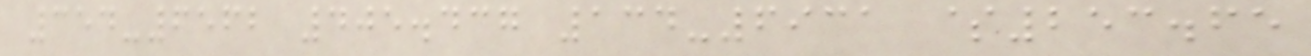354-6562 405.437 134-6931 $253.65
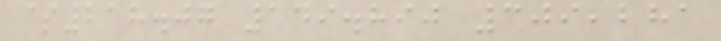$218.07 149.890 309,281
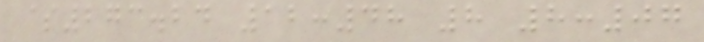$273.24 12:48 8 8:07
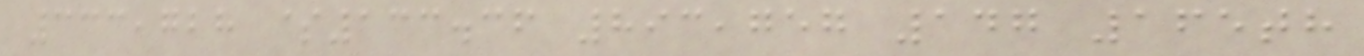333,728 $133.36 893,757 147 165th
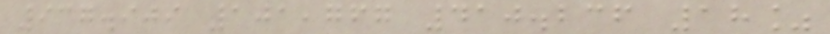937.909 101,767 410.236 18%
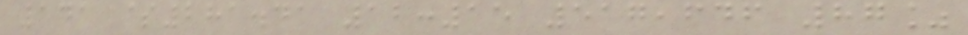141 $281.41 12:15 517,646 87%
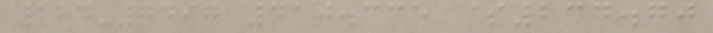184-7497 410.335 $234.70
